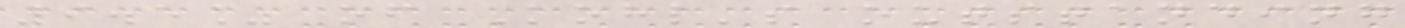9.5% of Kohl's outstanding
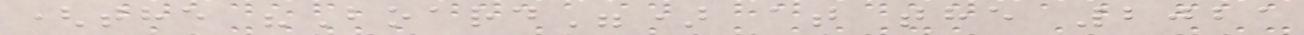(the "Board") at the 2021
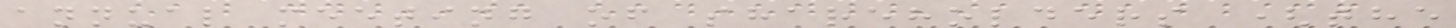annual meeting of shareholders (the
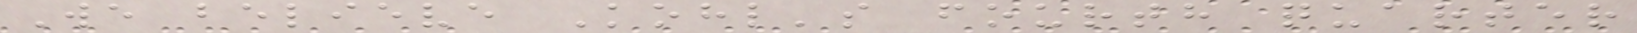We believe Kohl's fourth quarter
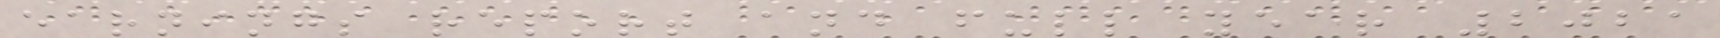earnings report and full year 2021
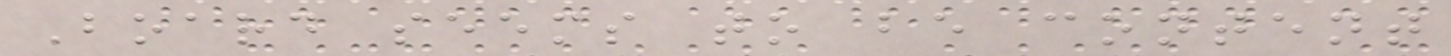Board seems to be content
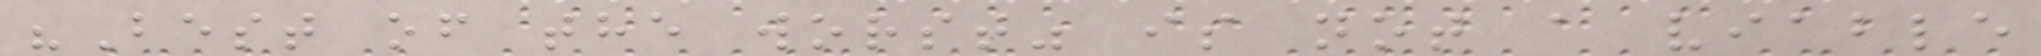"Best of the worst" is not a viable
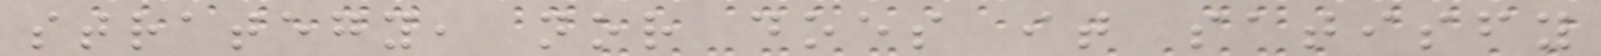strategy, nor does it satisfy
